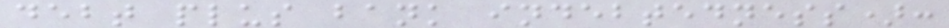debt plus bank indebtedness):
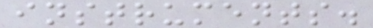instruments.
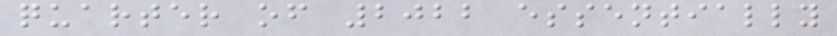quarter of 2022 essentially
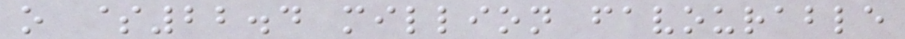o $22.4 million favourable
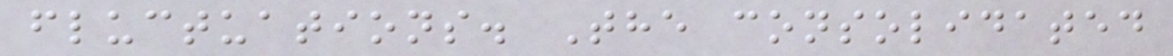fluctuations. The consolidated
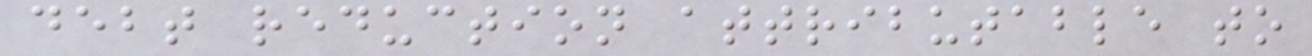debt reduction attributable to
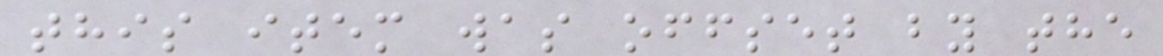this item was offset by the
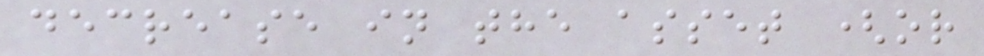decrease in the asset (or
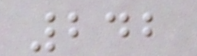242
